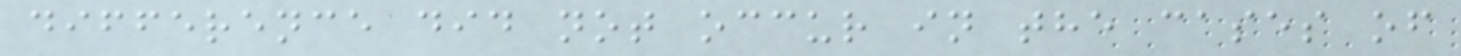difference did not occur in the cases of
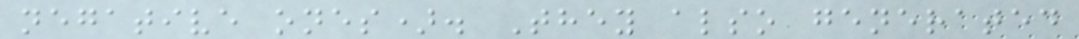negative ones). They also generated
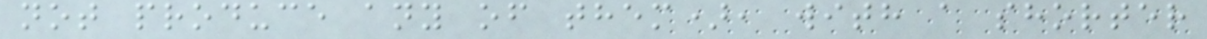not produce any of them), with a shorter
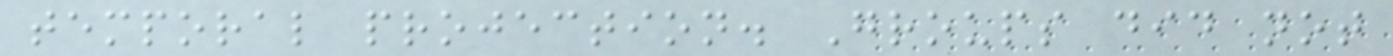temporal projection. Groups did not
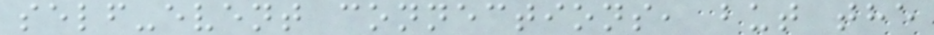self-event connections, but the
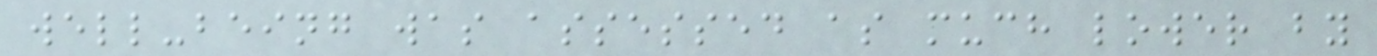well-being was assessed as much lower by
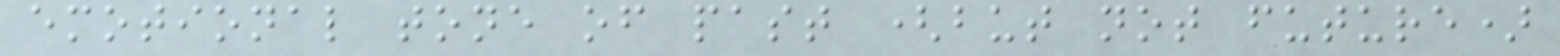emotional tone of past (but not future)
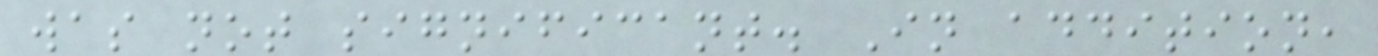was not significant. In addition,
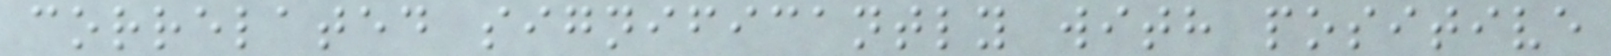correlated significantly with positive
